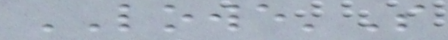LOWE'S
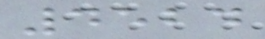4524
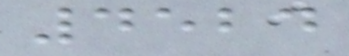4524
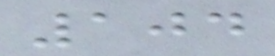104
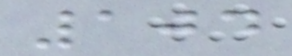104
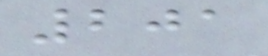201
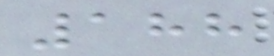188
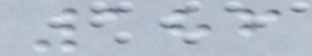186
